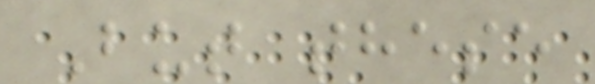But these
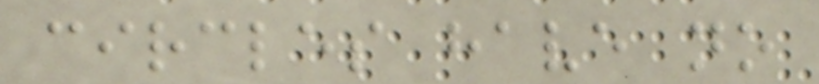circles have no
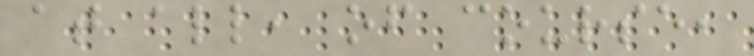at all, of course,
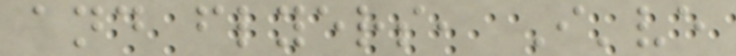and flyers, I've
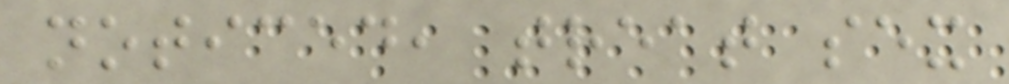noticed, treat sex
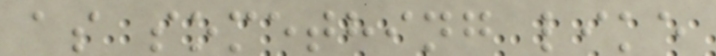as something like
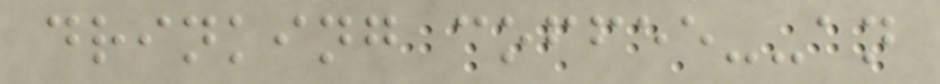drinking coffee--an
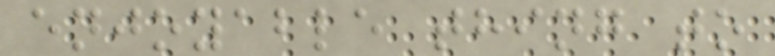enjoyable thing to
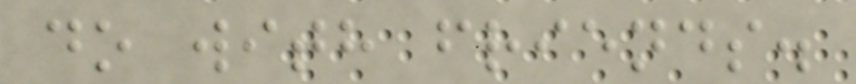do with friends.
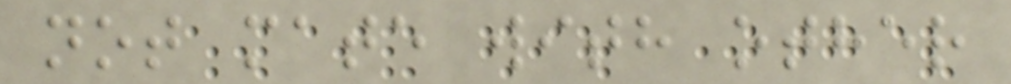not mate with other
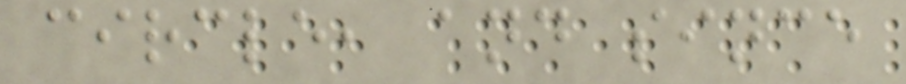circle, and since
